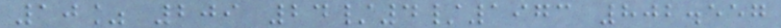10% 209 24/4/1973 802.557
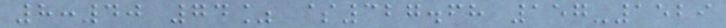8:40 74% $327.68 157-1529
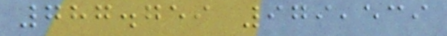787.759 979,539
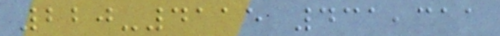220-4115 431,311
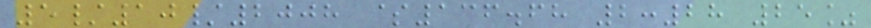5/10/2008 $136.68 2:28 25%
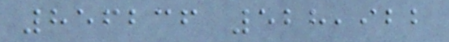856236 528,922
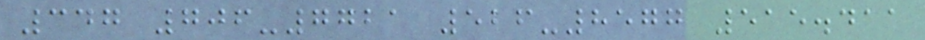347 706-7721 526-8577 515.411
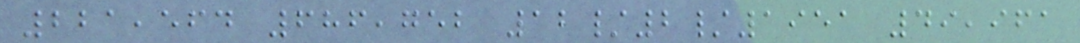221,564 686,752 12/2/1951 49,961
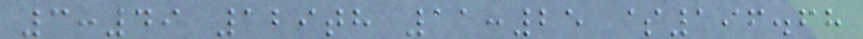3:49 129th 11:25 $196.68
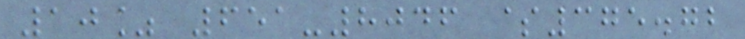10% 651-8046 $375.72
